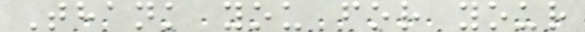Thank you for your
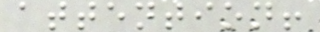attention!
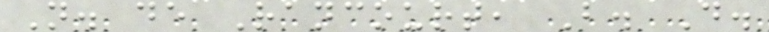N. de Rancourt, B. D.
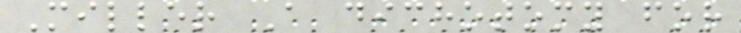Miller A dichotomy for
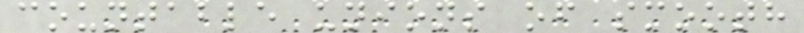countable unions of smooth
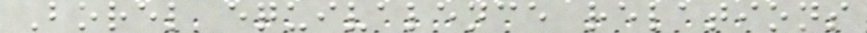Borel equivalence relations
